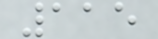115
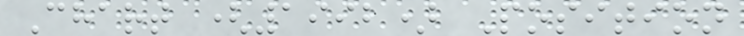Chart (1992) Position
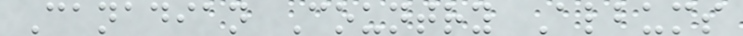Canadian Country Albums
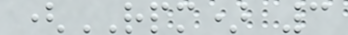(RPM) 3
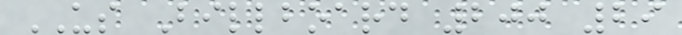US Billboard 200 29
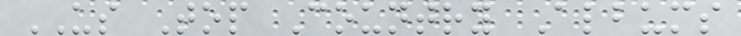US Top Country Albums
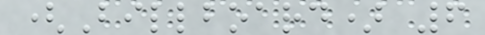(Billboard) 6
